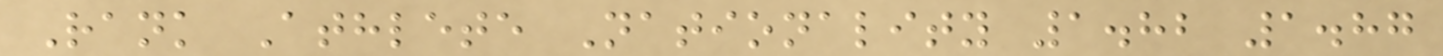Rank Athlete Nationality 1.82 1.87
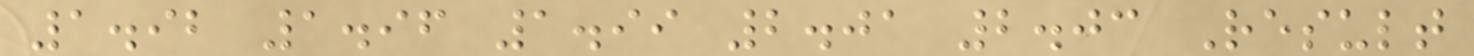1.92 1.96 1.99 2.01 2.03 Result
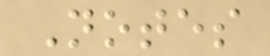Notes
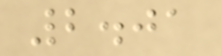2.01
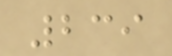239
